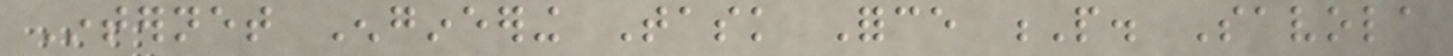Internet Engineering Task Force P. Savola
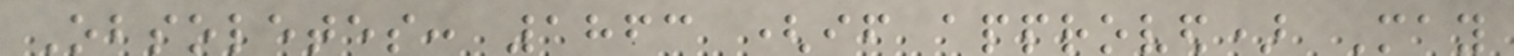Obsoletes: 1863 (if approved) May
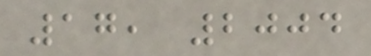17, 2004
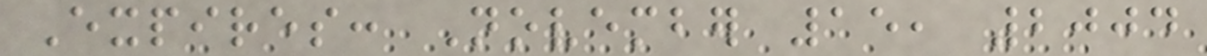Expires: November 15, 2004
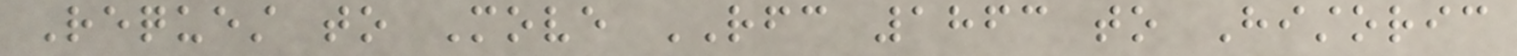Request to Move RFC 1863 to Historic
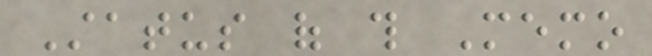Status of this Memo
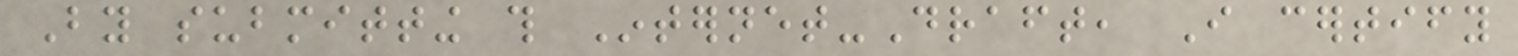By submitting this Internet-Draft, I certify
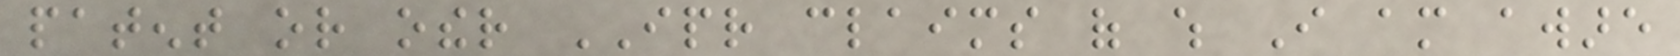patent or other IPR claims of which I am aware
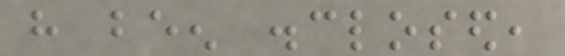have been disclosed,
